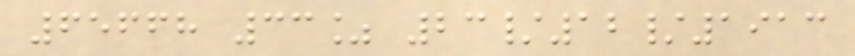65668 33% 23/12/1913
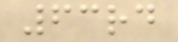63rd
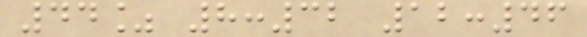44% 8:32 12:46
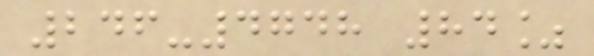246-4748 84%
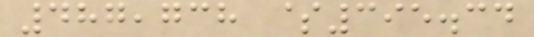487,738 $395.34
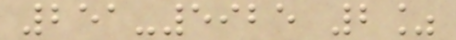251-5925 2%
